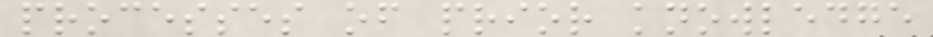processes of prior knowledge
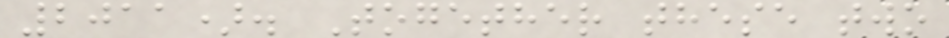2011). Together these two
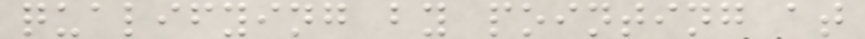qualifying by pointing at
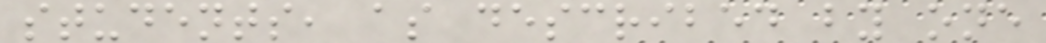students, as described by one
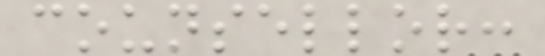counsellor:
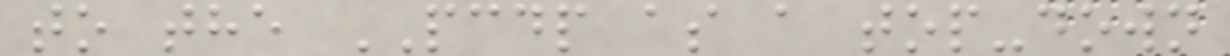to the PCDP as a top-down
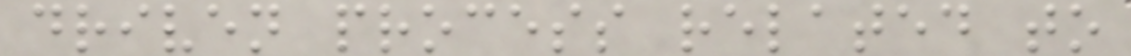driven process related to
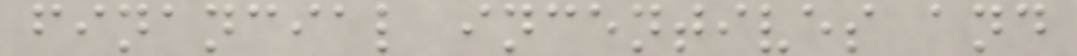financial incentives and
